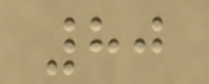80
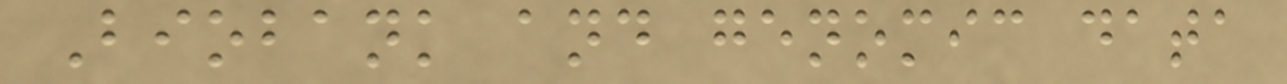Biobank and genomic data
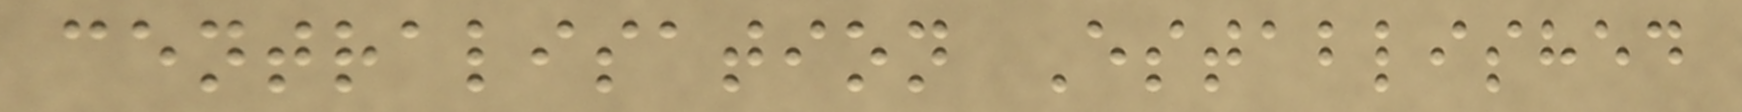centralisation Established
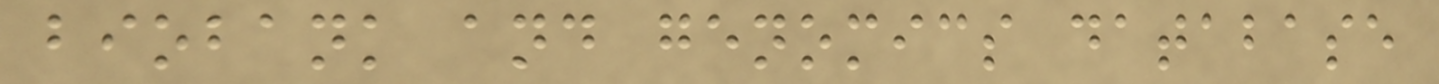biobank and genomics database
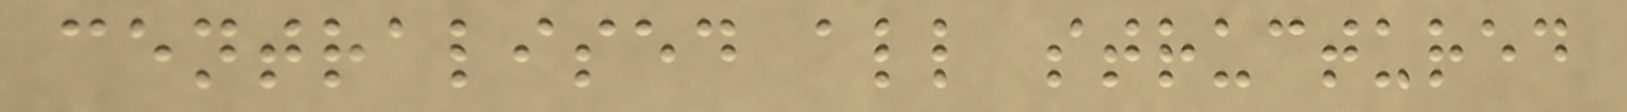centralised all structured
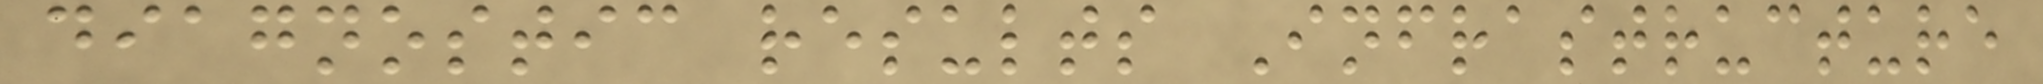diagnostic results Infrastructure
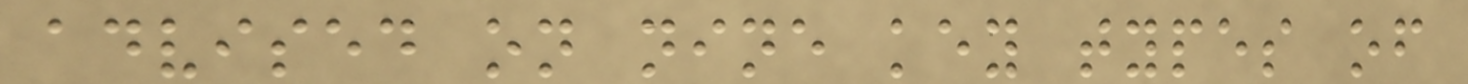advised on nine key types of
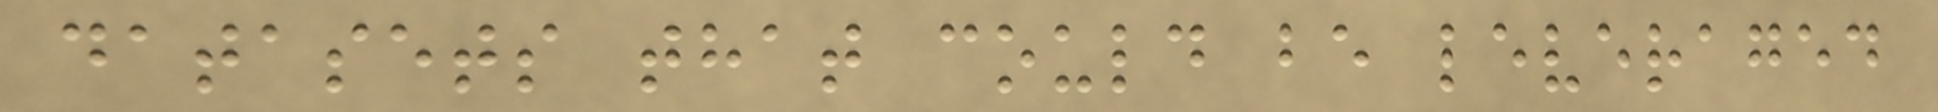datasets that could be leveraged
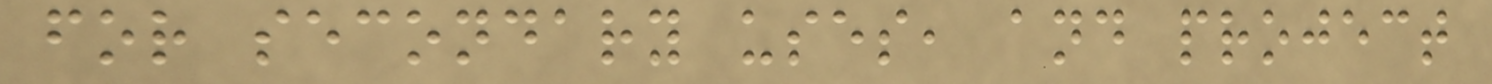for secondary uses, and project
